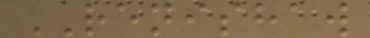RENISHAW
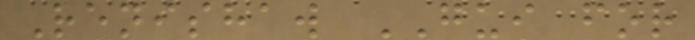Renishaw GUI for
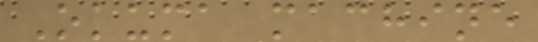Okuma machine
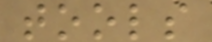tools
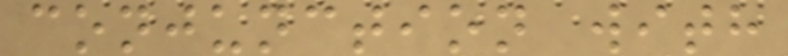conjunction with
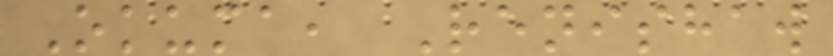Okuma, Renishaw
